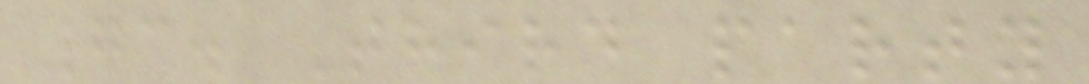73. Third party
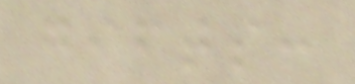gifts:
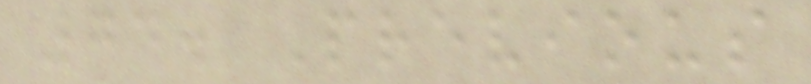74. Previous
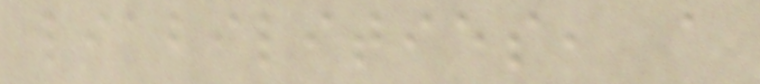liabilities, a
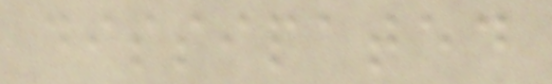dissipated
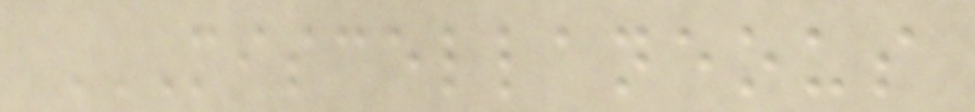MISCELLANEOUS
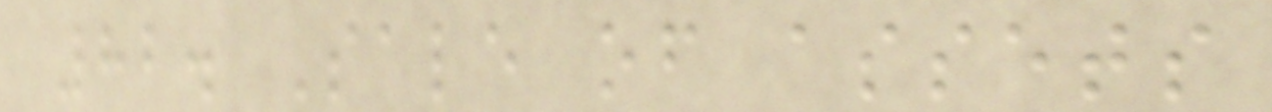82. Sale of assets
